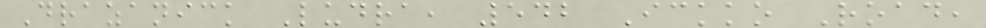Drazanick Ludra, 542 Ickko Road,
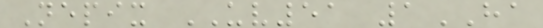Nepix UV51 1HA
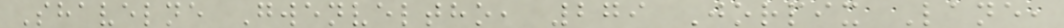Shavelne Gwenveltho, 279 Jorpix Lane,
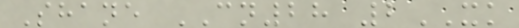Shane CN28 2XK
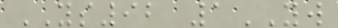YS92 1YW
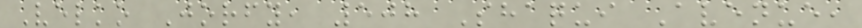Velko Jorfy, 508 Shaqui Avenue,
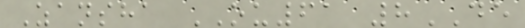Zansha OU61 8DE
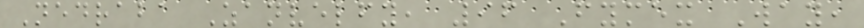Nedraba Zanvelfy, 96 Fymex Way,
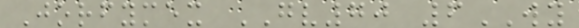Jorfymex GV70 6WY
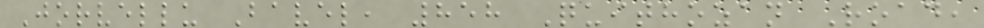Jorvellu Bavel, 858 Quithozan Road,
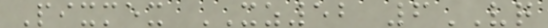Pixmex XZ52 6VQ
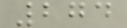274
